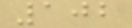102
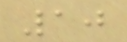10
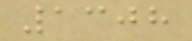1308
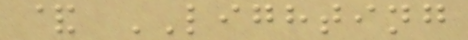& LIGHTING
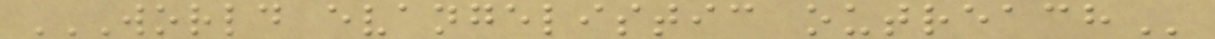WORLD EVANGELISTIC OUTREACH
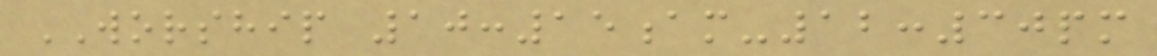WORSHIP 10:15am-12:30pm
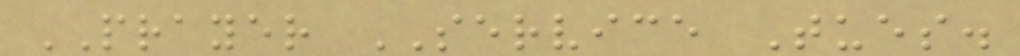PRAYER SERVICE Tues.
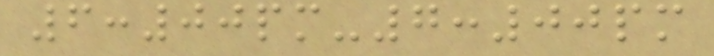6:00pm-7:00pm
